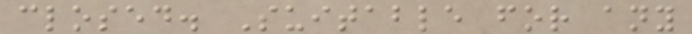closed. Suitable for any
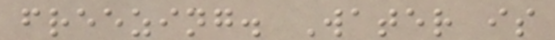freezing. Water is
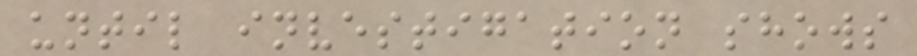until investigation shows
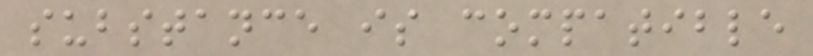substance is compatible
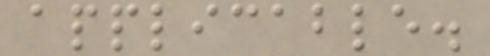applicable.
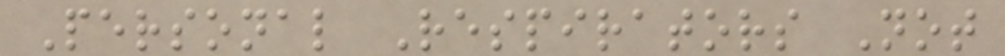Personal Respirators Not
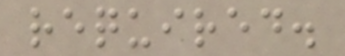required.
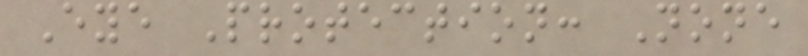Eye Protection: None
